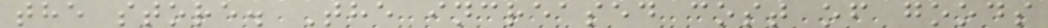the store. The increased cost of goods
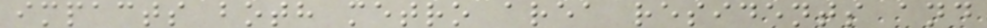impacts both metro area residents and
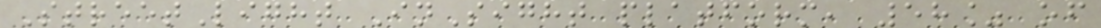StreetLight InSight platform, 58% of
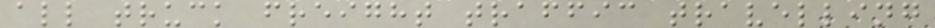all truck freight traffic travelling
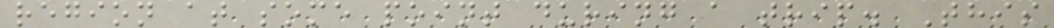region at some point during a trip. This
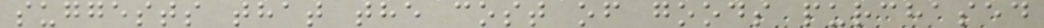suggests that the cost of goods purchased
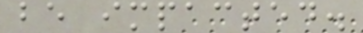be impacted.
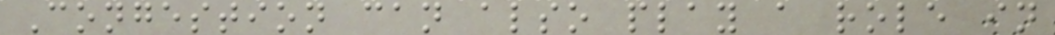Congestion can also play a role in
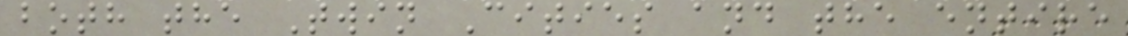both the Twin Cities and the entire
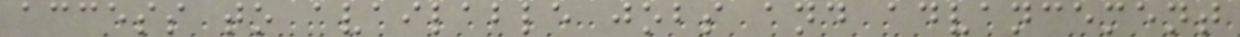access to available jobs and advancement
